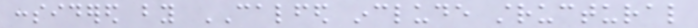considered by CALFED include structural
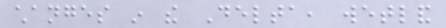changes in the Delta, wetland
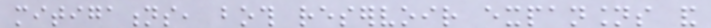mitigations, both reservoir expansions and
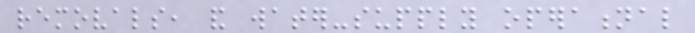removals, and water-supply operational
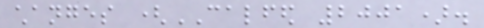changes (CALFED 2001).
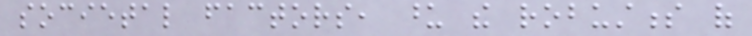societal factors, upon the robustness of
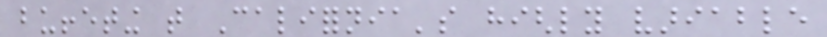buffeting that California's highly variable
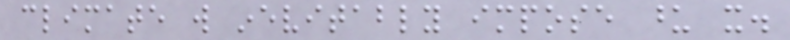climate will inevitably impose upon it.
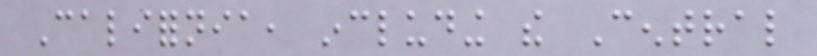California, including the Central
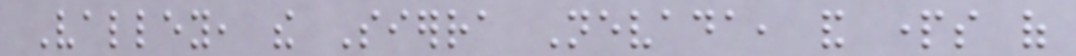Valley, the Sierra Nevada, and parts of
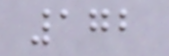172
